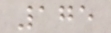175
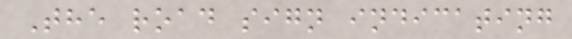The road sign indicating
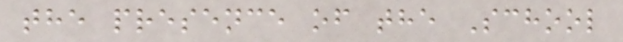the presence of the School
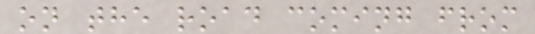on the road coming from
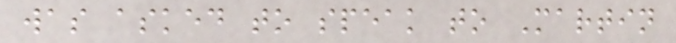was asked to speak to Martin
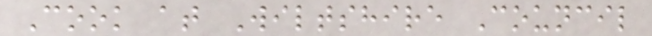Cook at Wiltshire Council
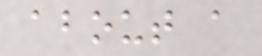about a
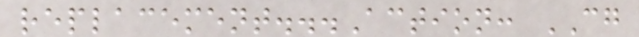replacement...Action: CG
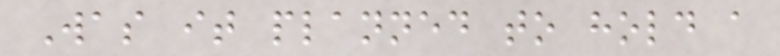Was it planned to hold a
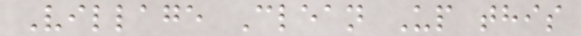Village Clean Up this
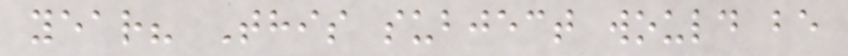year? This subject would be
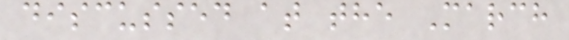discussed at the March
